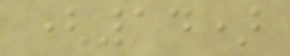(14)
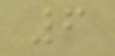6
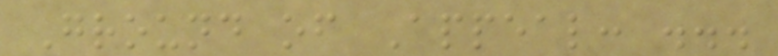Ground of Appeal: ...
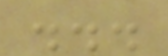...
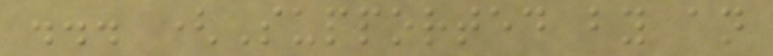... (Supported by an
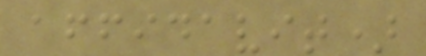affidavit)
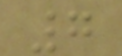7
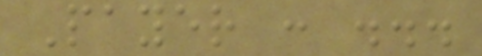Payer : ...
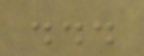...
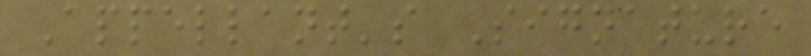Appellant's Signature
